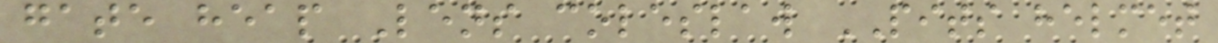gate heap Lens coleslaw PITS helmet
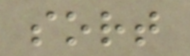sort
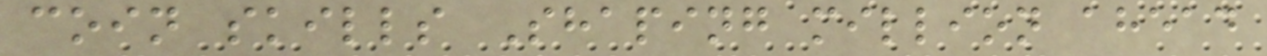coin skills Shaping million ahead
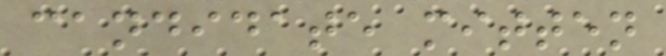candidate mitten
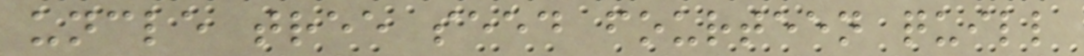uncle tree seed fourteen quill
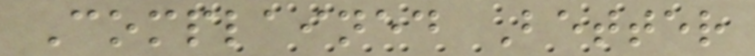Complained Better
